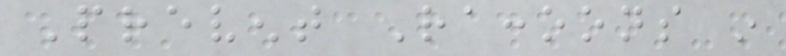Prevent Raccoons in
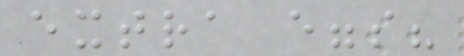extra eggs?
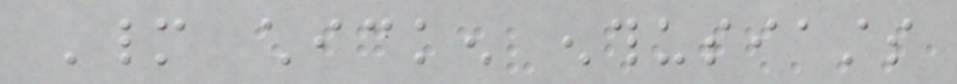Many chicken enthusiasts
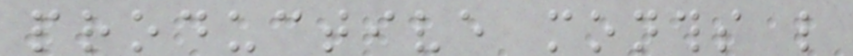productive months like
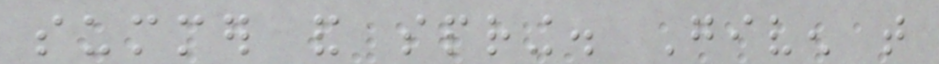summer and spring. Given that
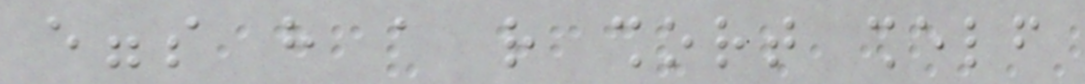eggs have a rather short shelf
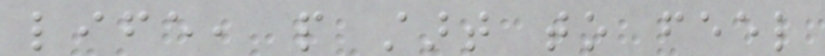life, people start to feel
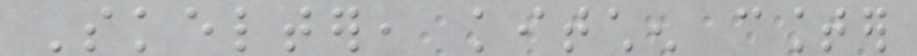Skelter, kitchen counter
